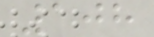108
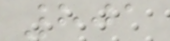801
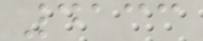4133
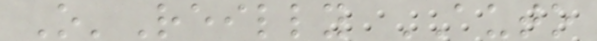O'Reilly AUTO
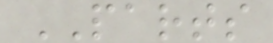PARTS
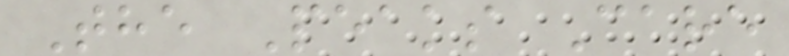The Peaks Care
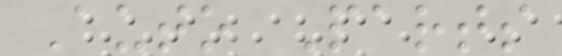Auto Parts
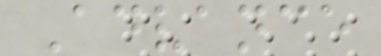Advance
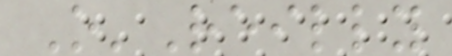O'Reilly
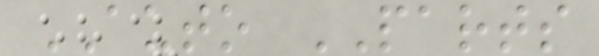AUTO PARTS
